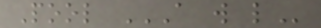Pool A W L
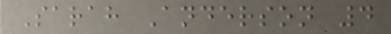Sarah Anderson 4
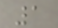1
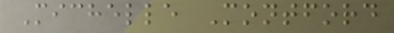Michelle Montford
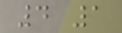4 1
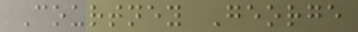Courtney George
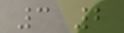3 2
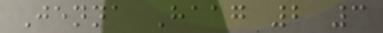Jenna Haag 2 3
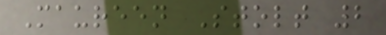Maureen Stolt 2
